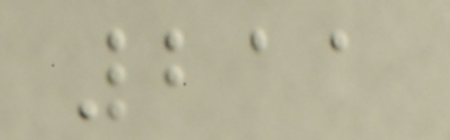211
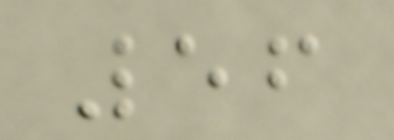56
